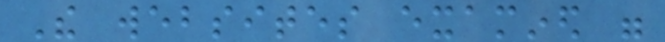The websites examined were
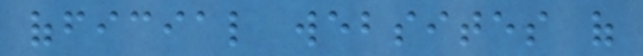official websites of
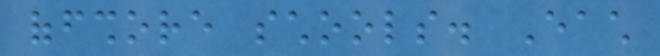offshore schools. Each
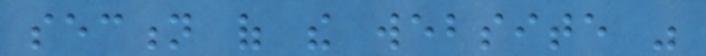section of the website was
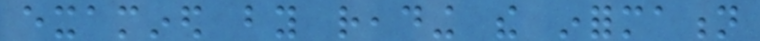examined by reading the information
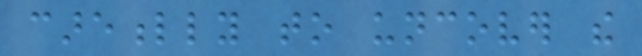carefully to uncover the
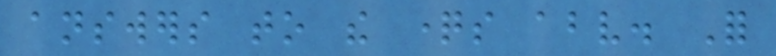answers to the questions above. For
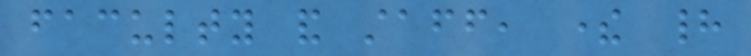faculty and staff, there had
